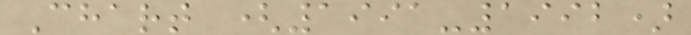Chart (1991-1992)
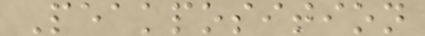Peakposition
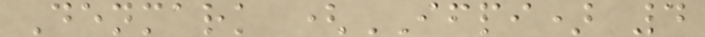Denmark (IFPI) 4
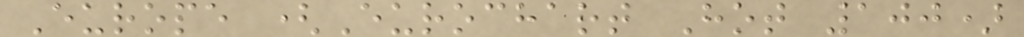Europe (Eurochart Hot 100)
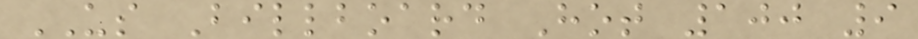US Billboard Hot 100 9
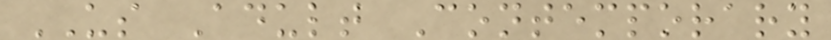US Adult Contemporary
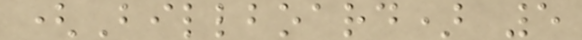(Billboard) 5
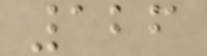126
